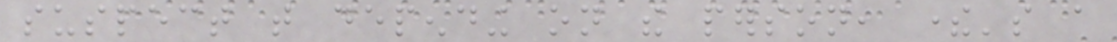suspect that depending on the person, there's a
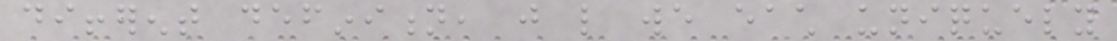different definition, just like we each uniquely
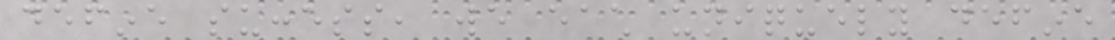define success, we each uniquely define
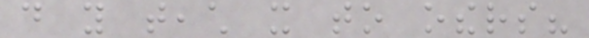do you teach it to others?
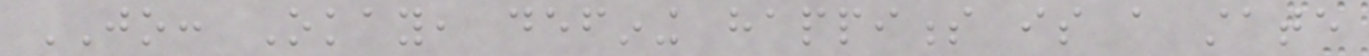JO: Okay, defining happiness is a state
